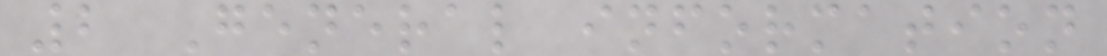2 General information
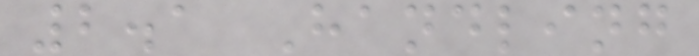2.1 Handling
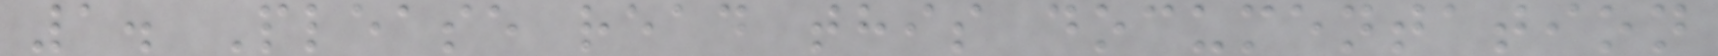1. Please read this documentation
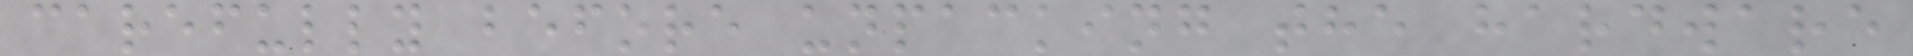carefully before unpacking the hardware
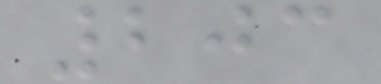203
